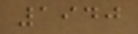1940
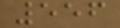556
